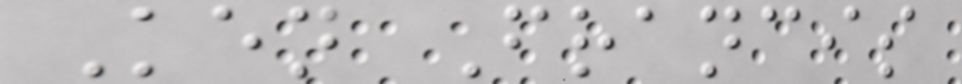Ken Francis
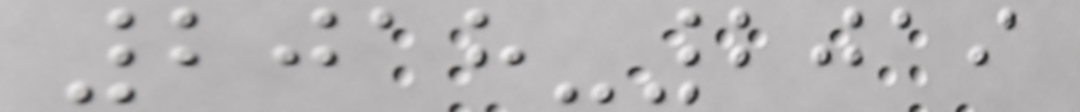2018-2019
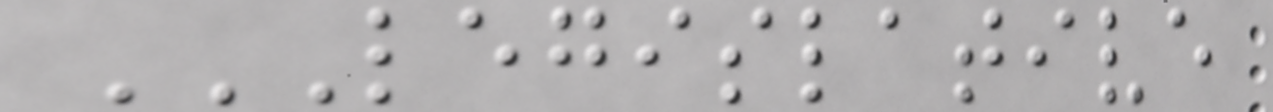LEGISLATIVE
